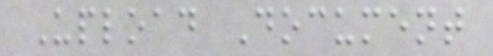Upload Document
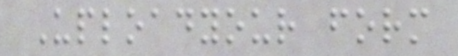Uploadyour form
